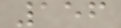156
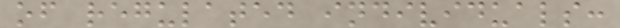of regulated individuals:
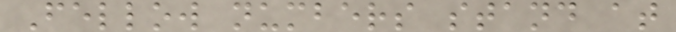Fellow numbers stand at
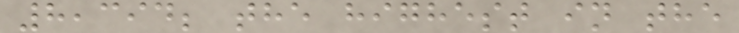8,394; the highest in the
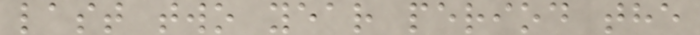last two year period the
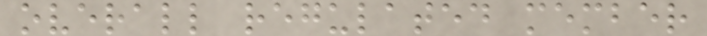overall regulated member
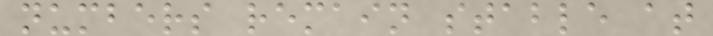numbers remain stable at
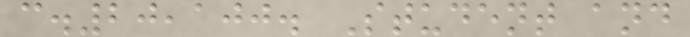c.20,100. Student and
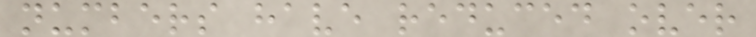numbers have reduced over
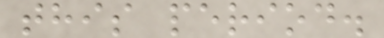this period.
